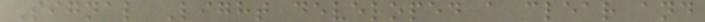Signal Light developed a clear and
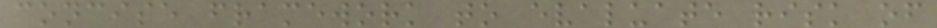concise framework to evaluate risk of
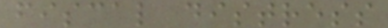fiscal distress
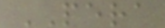PERA
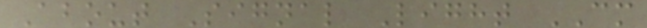About Signal Light CM
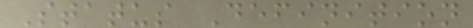Status Definition
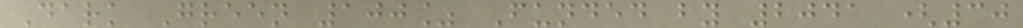Dark Green 100% Funded by 2041 (30
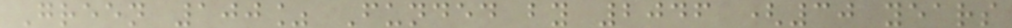Green 100% Funded by 2046 (30 years
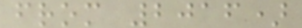from 2016)
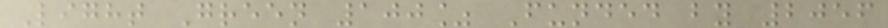Light Green 100% Funded by 2056
